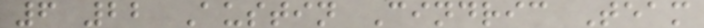6 22 Austin Cindric Team
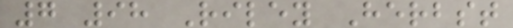7 98 Riley Herbst
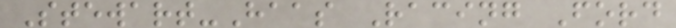Stewart-Haas Racing Ford
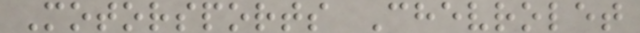Motorsports Chevrolet
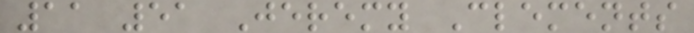11 51 Jeremy Clements
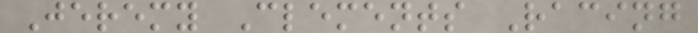Jeremy Clements Racing
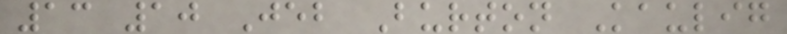13 10 Jeb Burton Kaulig
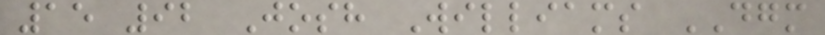15 92 Josh Williams DGM
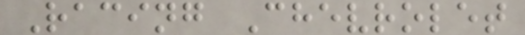Racing Chevrolet
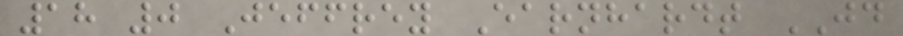18 0 Jeffrey Earnhardt JD
